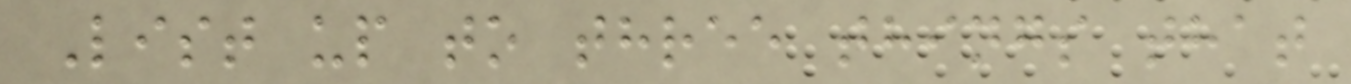List up to three things that
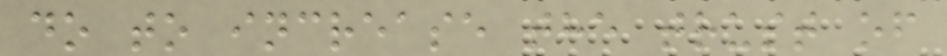do to increase the trust of
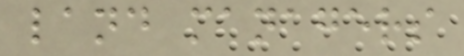land managers
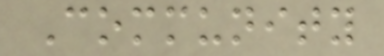Community
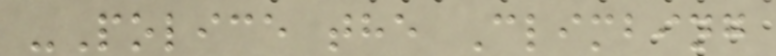-Police the Climbing
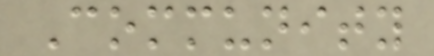Community
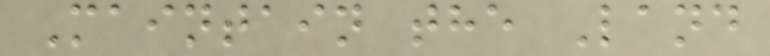Maintain the Land
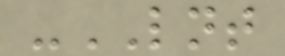-LNT
